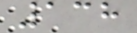138
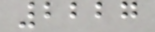2227
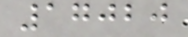17020
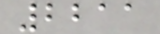2211
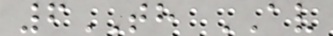6TH AV
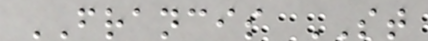FRANCIS ST
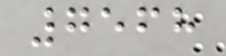7568
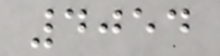4054
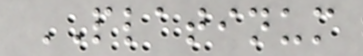PLATINUM
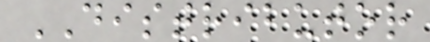DISTRIBUTOR
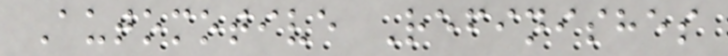Automotive Refinishes
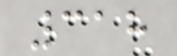318
